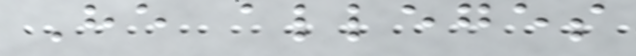He alleges
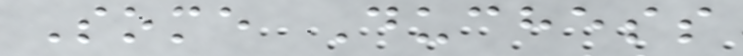Some Duchess
